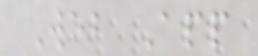Web App
